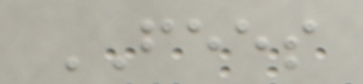FEES
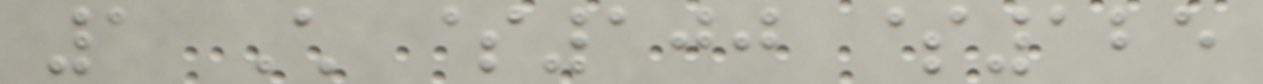1 Child $100 $125
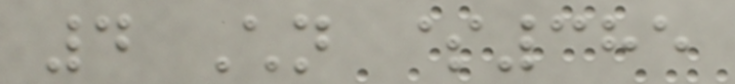4 Children $385
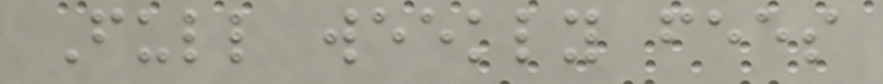Full weekly fees
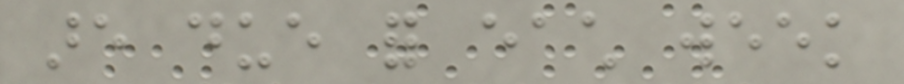are due for each week
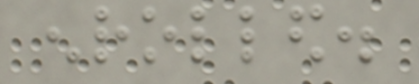enrolled.
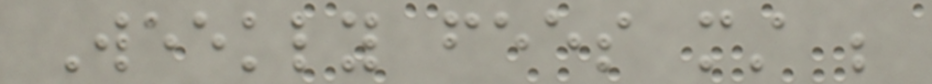Weekly fees must be
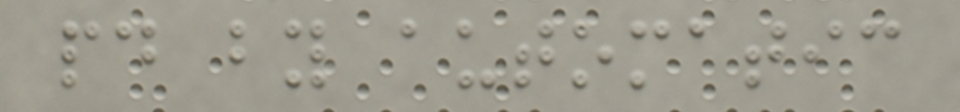paid by automatic
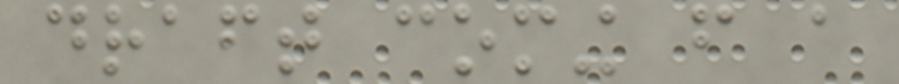draft coming from a
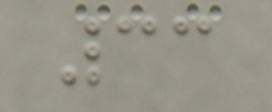33
